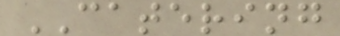CATERING
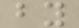by
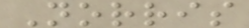Norris
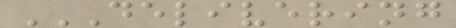DELIVERING
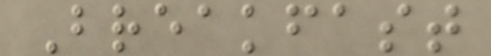Breakfast
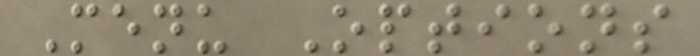Menu Options
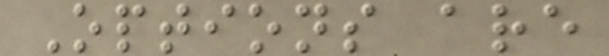Options are
